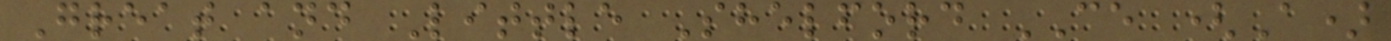Great and Little Shelford CE (A)
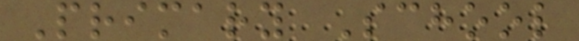Primary School
